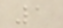1
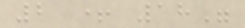2 + 18"
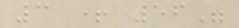3 + 56"
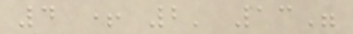4 + 2' 13"
